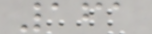161
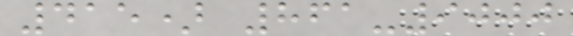415) 861-9000
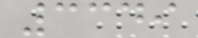3349
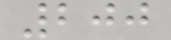200
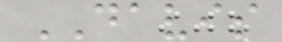DAVIS
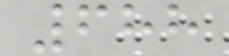688
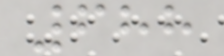688
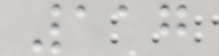117
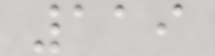119
